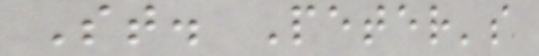St. Peter's
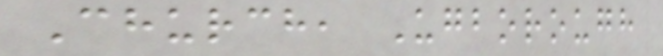Church, Ugborough
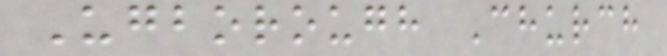Ugborough Church
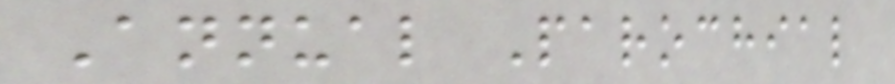Annual Parochial
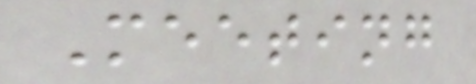Meeting
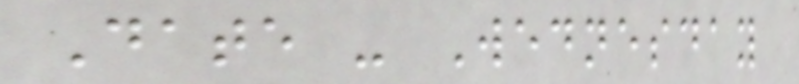Date - Wednesday
